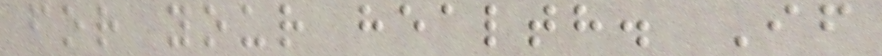for your health. If
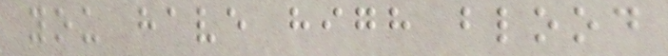you have high blood
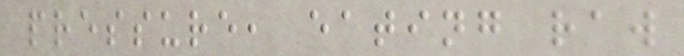pressure, eating raw
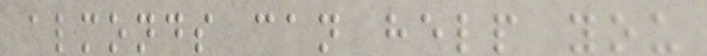almonds can help you
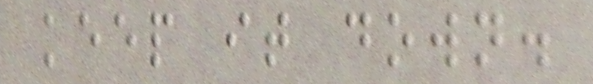keep it down.
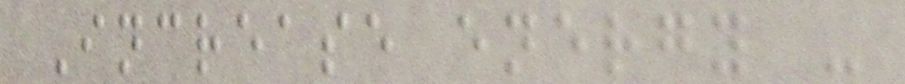Increase energy -
